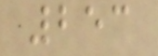253
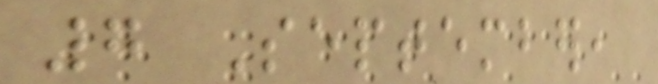7 September,
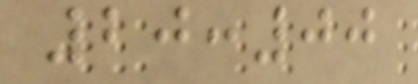20:00
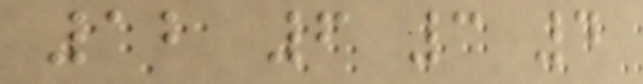12 6 3 4
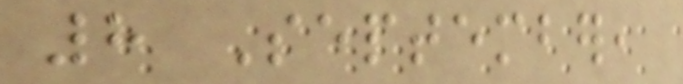8 September,
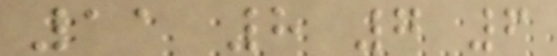11 8 7 6
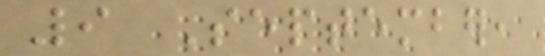9 September,
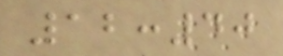12:40
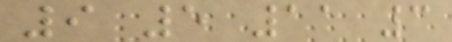9 5 11 3
